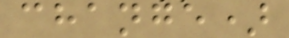change)
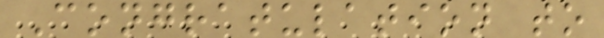Congratulation to
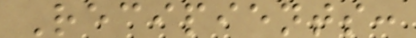Recipients:
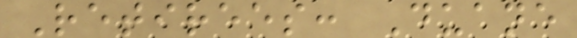Retirees: Duane
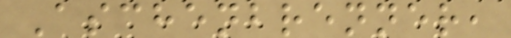Aschenbrenner,
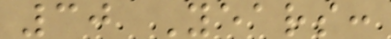30 Years:
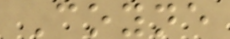Coyne
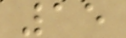15
